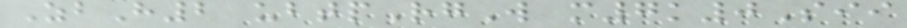ZbH2 ubtpRgW m7k0Sii
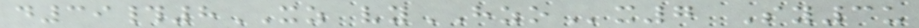d39#8XZ vyHZOx7 Sy3u
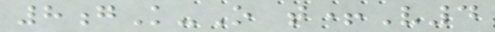8gK-O t+V4
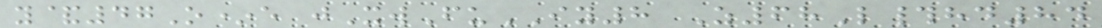y&47O*e jXwFuIY8 Z68L#hd84
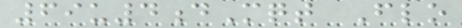69u4dMqt Flo
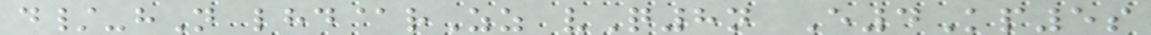d/-hN lhd@rZz vQ8n E4Kp5s
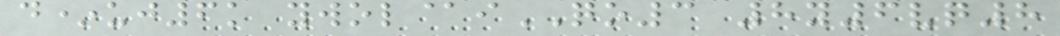d*uj6k ywol@iQO3 8y6vq8
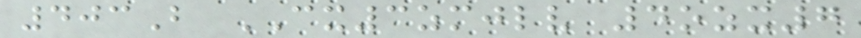403B CX3zmjlv 4ozx7
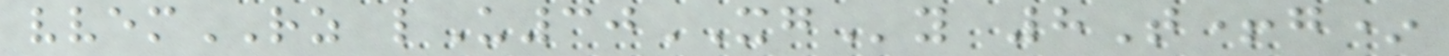vvemRZ lU30XGy 8T+g*
